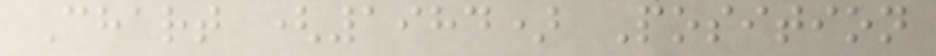Chart (1984) Position
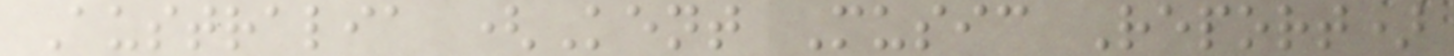Australia (Kent Music Report)
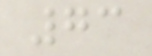73
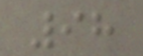98
